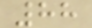88
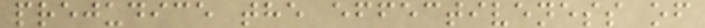prejudice the effectiveness of
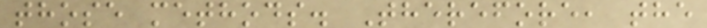those methods. Therefore, the
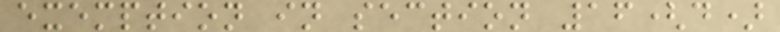exemption in section 16(d)
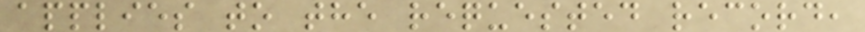applies to the requested record,
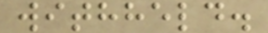withheld.
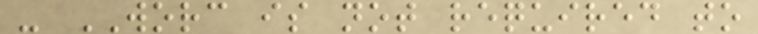- WORC is not required to
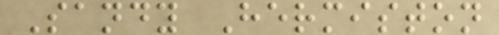Sandy Hermiston
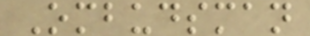Ombudsman
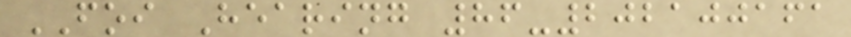FOI Hearing 86-202100161
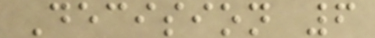Decision 6
